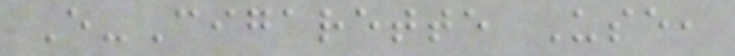E-Cigarette Use,
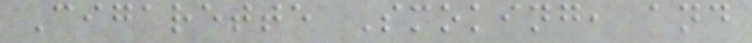Cigarette Smoking, and
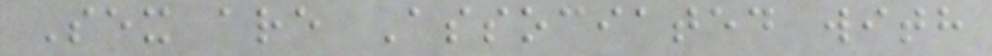Sex are Associated with
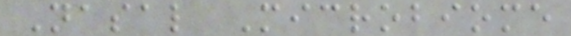Nasal Microbiome
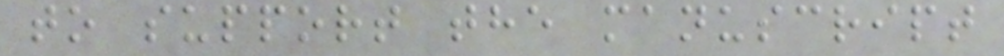to support the manuscript
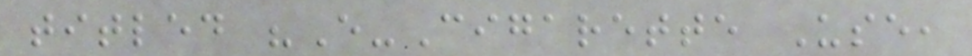titled "E-Cigarette Use,
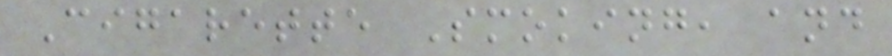Cigarette Smoking, and
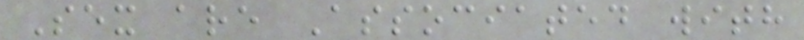Sex are Associated with
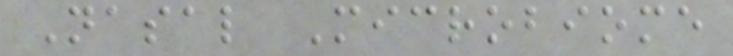Nasal Microbiome
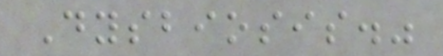Dysbiosis."
